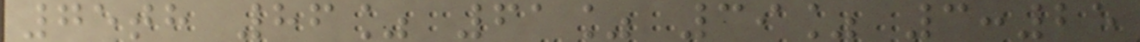75th 86% 61% 39% 3:25
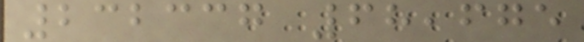232337 68,675
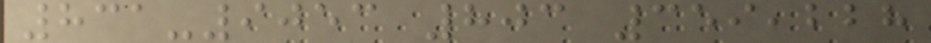831-9053 803 359,228
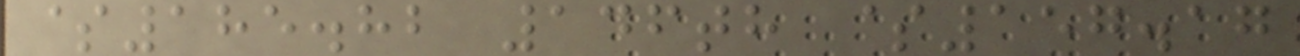$185.82 146th $157.17
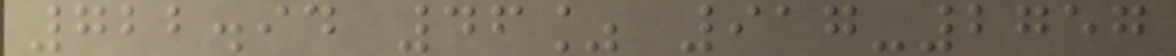722.94 46% 917-2757
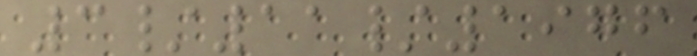3/11/1976
